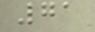71
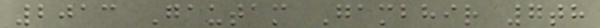2013 Gautam Gambhir 7th
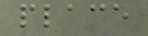place
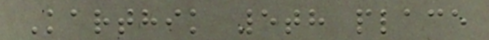Karthik 5th place
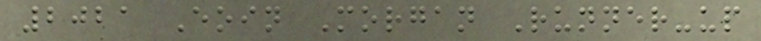2021 Eoin Morgan Runner-up
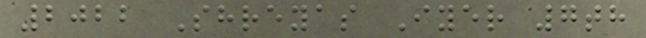2022 Shreyas Iyer 7th
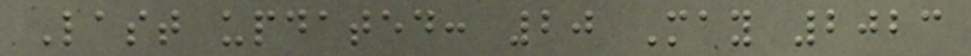Last updated: 20 May 2023
